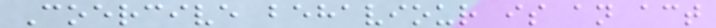Coercive behaviour is an act
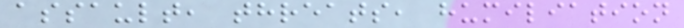assault, threats, humiliation
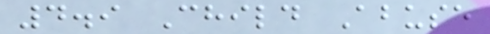4.9 Child Abuse
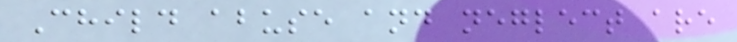Child abuse and neglect are
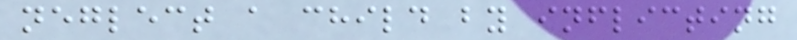neglect a child by inflicting
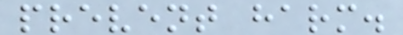prevent harm.
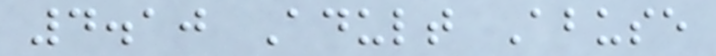4.10 Adult Abuse
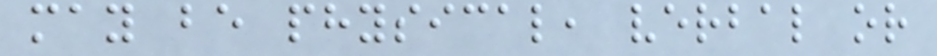may be physical, verbal or
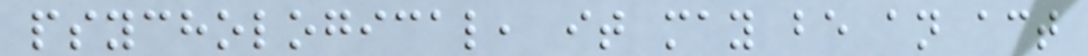psychological, it may be an act
